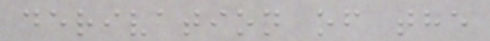derivation of the
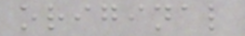original
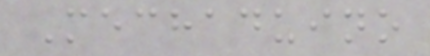Mechaduino
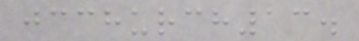jcchurch13.
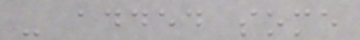- added some
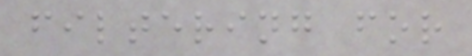filtering for
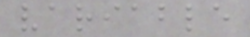variable
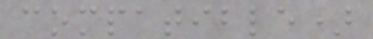compatible)
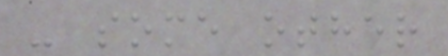- some other
